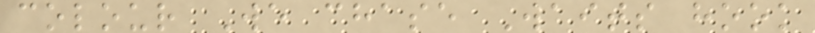colour We chase Waits hook
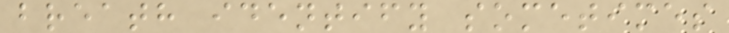breath identify sometimes
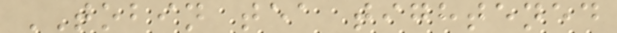TOBIN tea tightened
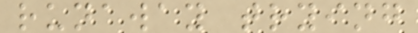runaway trying
